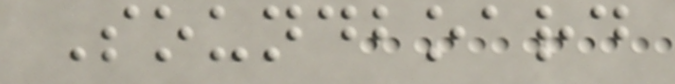Soundboard
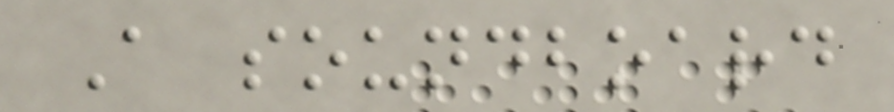A soundboard
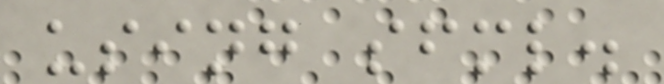using sfml.
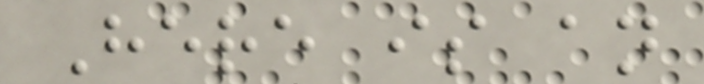Here is an
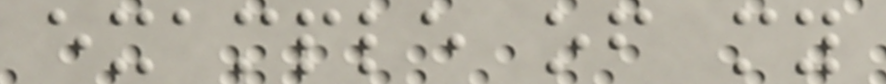example of my
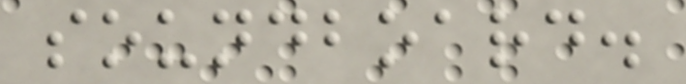soundboard.
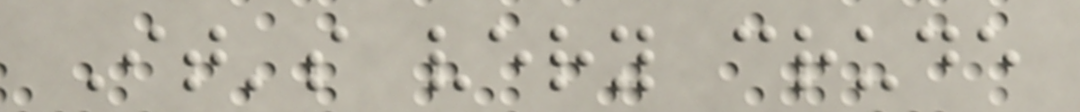It's very crude
